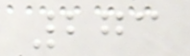273
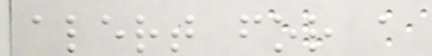alert for a
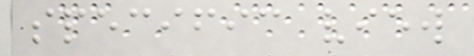specific view
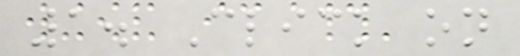1. Click on
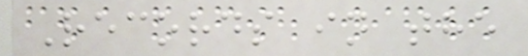Records in the
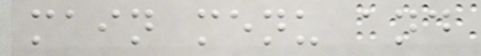main menu and
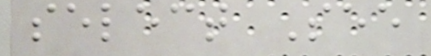select See
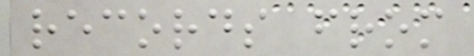records from
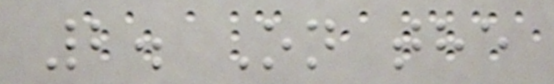2. On the
